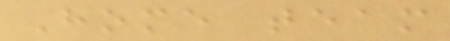Home team
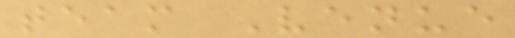team Venue
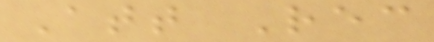Att Rec
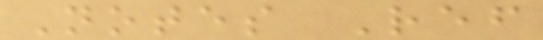Notes Ref
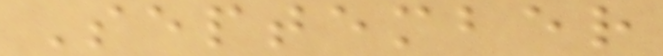September
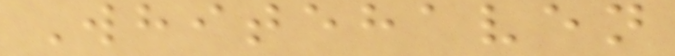Whitehaven
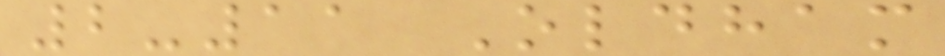2-11 Oldham
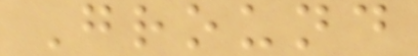Ground
